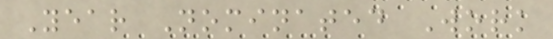Year Nominated Work
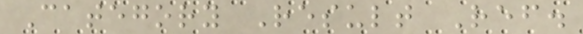Category Result Ref.
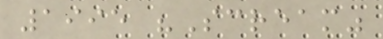1995 "Scream"
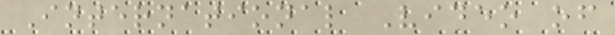International Video of
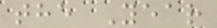the Year
